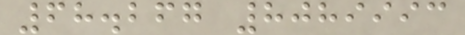68.267 8089993
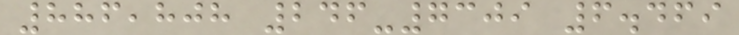886,808 246-7309 6.469
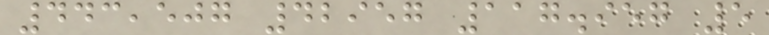443,507 42957 117.957 5
